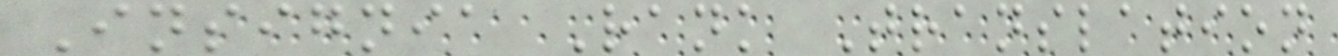Insignia Rank Translation
